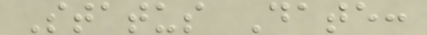Status Date:
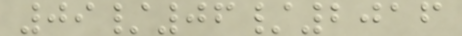09/06/2016
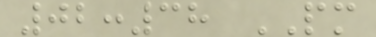02:38 PM
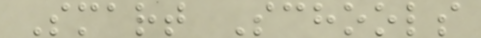Smart Schools
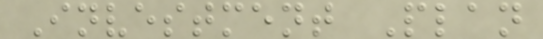Investment Plan
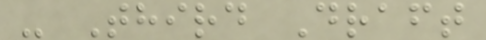- Third Draft
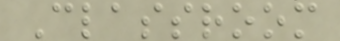Classroom
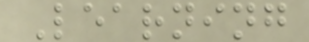Learning
